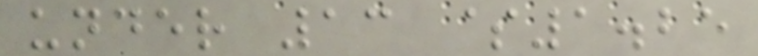under 13 $1.25
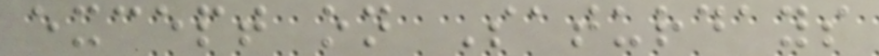except on Saturdays
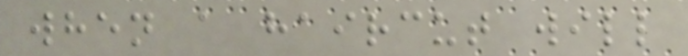when a haircut will
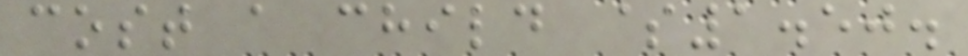cost a child $1.50.
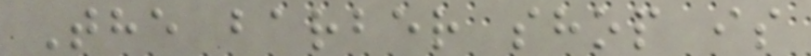The barber shop is
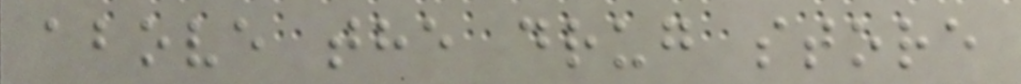above the drug store
